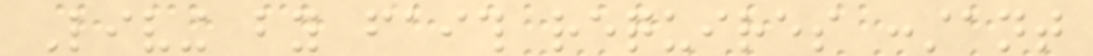Living by faith requires constant
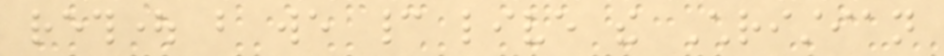rethought but we cannot live the Christian
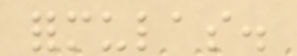formulas.
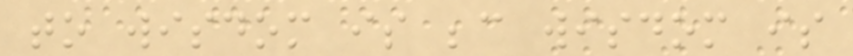to wisdom is because wisdom is
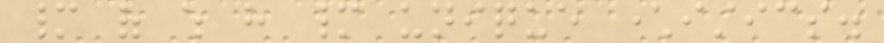many of which have many unique characteristics.
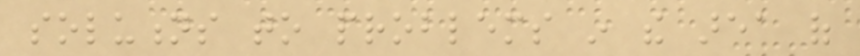solutions to problems in the area of
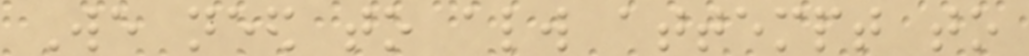We need to always attempt to
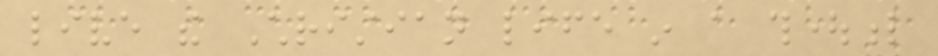live the Christian life in a thoughtful
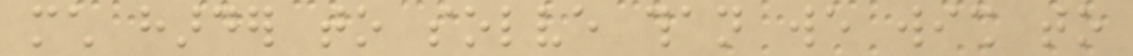much harder to solve than we wish to
